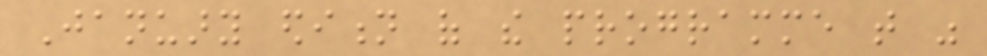January edition of the programme that was
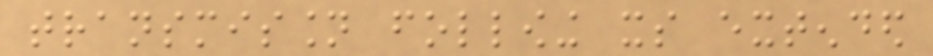transmission following its extended
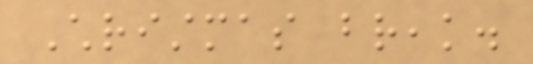Christmas break.
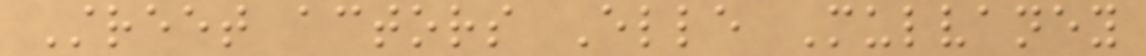Street actors Elle Mulvaney
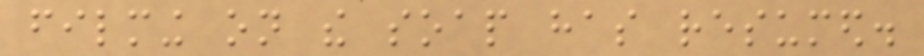filming on the soap has resumed.
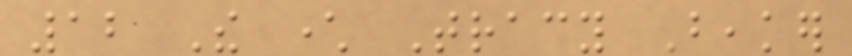12 The character Tracy Beaker
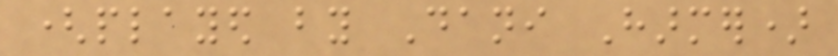(played by Dani Harmer)
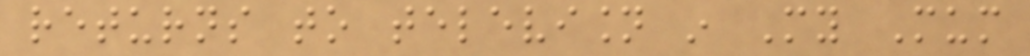returns to television in My Mum
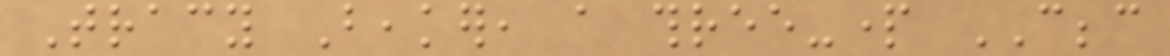Tracy Beaker, a three-part CBBC
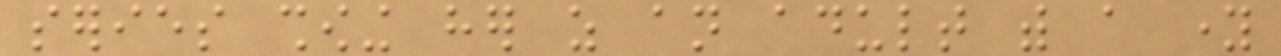series showing her as an adult with a young
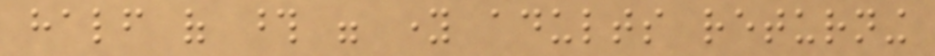half of those were young adults returning
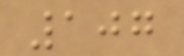107
